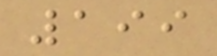199
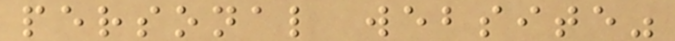personal website"
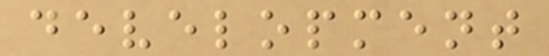development
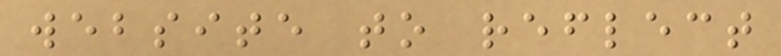website to reflect
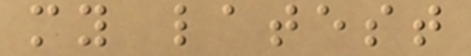my latest
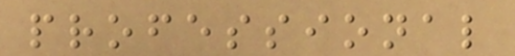professional
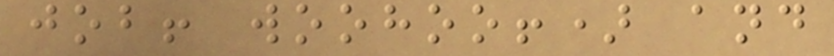job! woohoo!) and
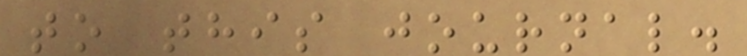to this journal.
